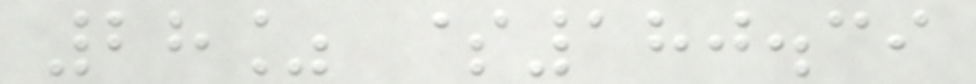28% $180.39
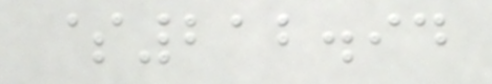$212.94
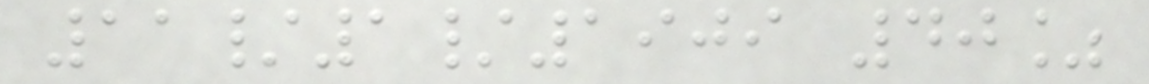11/1/1909 40%
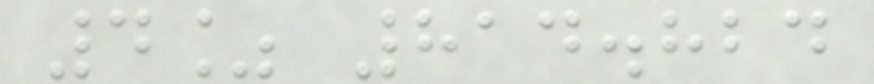4% 814.824
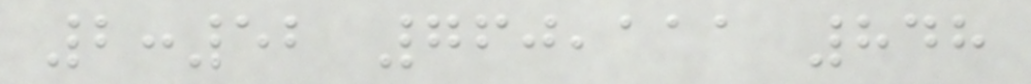2:52 760,111 848
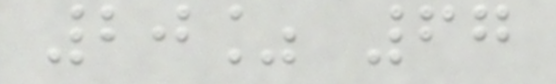20% 67
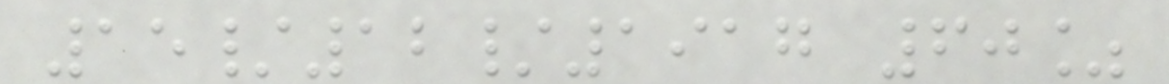15/12/1917 60%
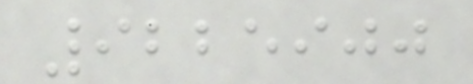9225900
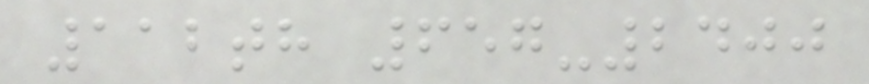112th 657-2400
